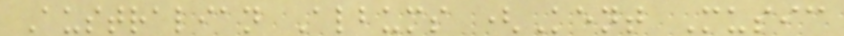Australian Albums (Kent Music
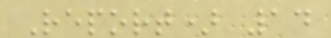Report) 14
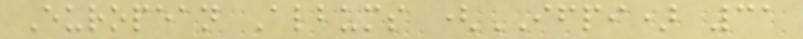European Albums (IFPI) 31
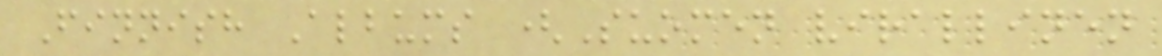Finnish Albums (Suomen virallinen
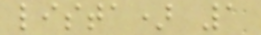lista) 1
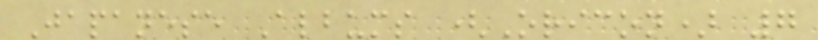Japanese Albums (Oricon) 7
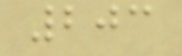203
